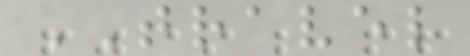TRAVEL
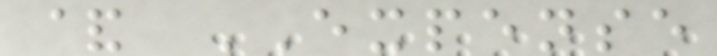& EXPENSE
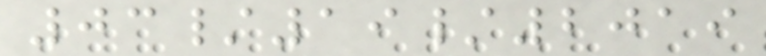03/19/2019
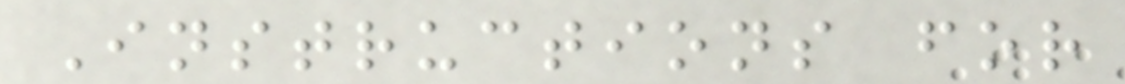Instructions for
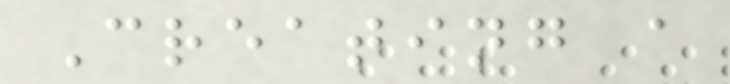Creating a
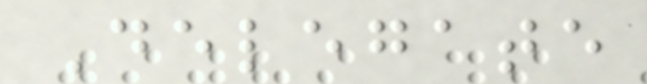Delegate
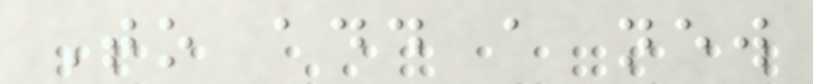To add a new
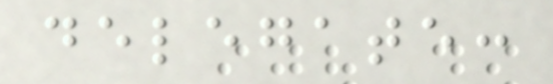delegate:
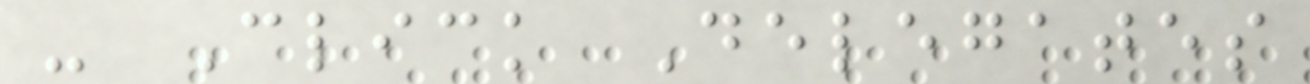- Click Delegates
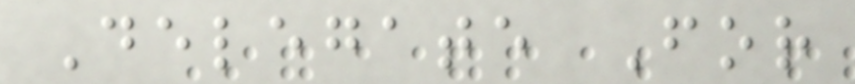Delegate For
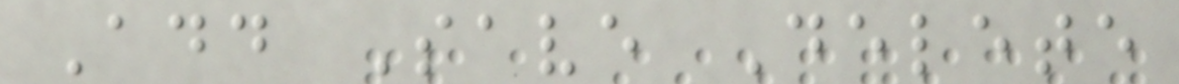Add Save Delete
